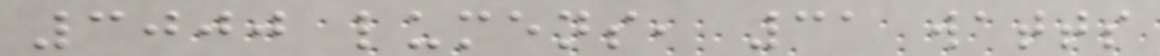3000 lumens, 31 watts
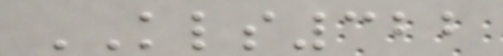KLS322
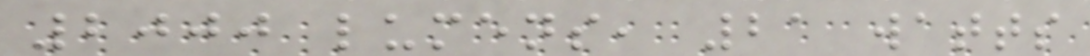2000 lumens, 21 watts
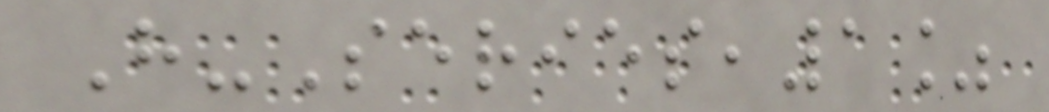H-Series,1%
